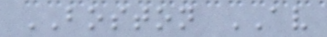BOSTON AV
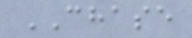CHASE
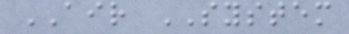AIR SYSTEM
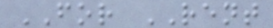FOR RENT
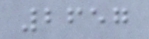2657
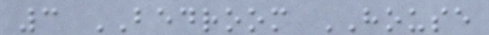3 BEDROOM HOUSE
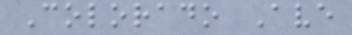Colorado Ave
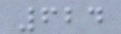624
